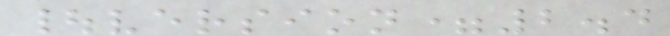|version=2.4
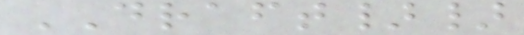DRAFT}}
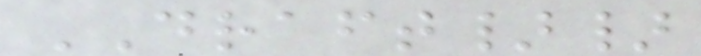DRAFT}}
